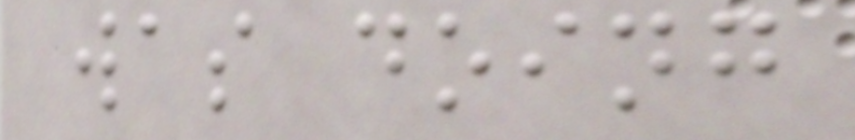was doing
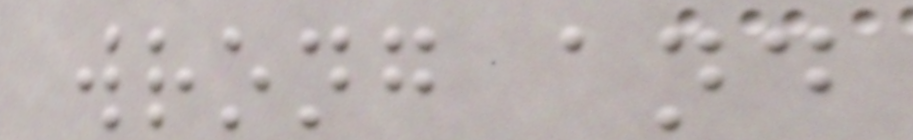wrong and
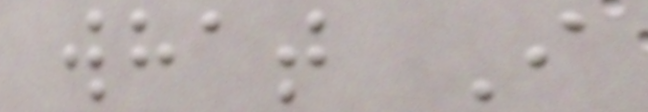what I
